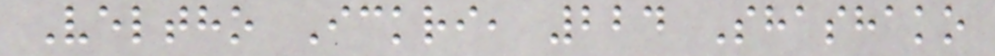Veltho Ickri, 224 Shashako
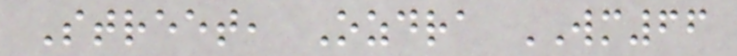Street, Ozdra WM66
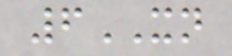6XN
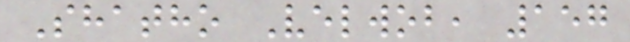Shatho Velwob, 157
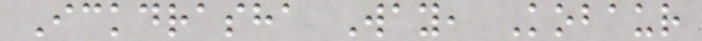Ickdrasha Way, Kobaur
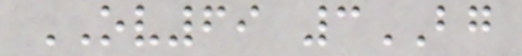OV69 3BG
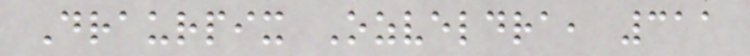Draurpix Ozveldra, 311
